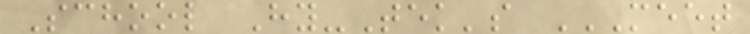School Hy-Tek's MEET
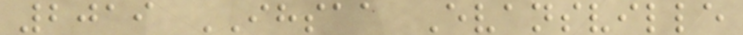2019 IHSAA Evansville
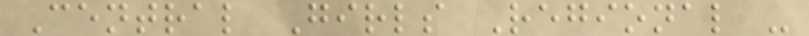Central Girls Regional -
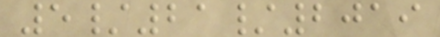5/21/2019
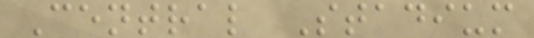Central Stadium
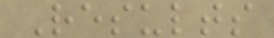Results
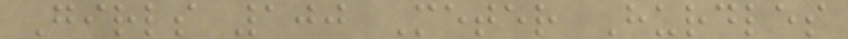Girls 100 Meter Hurdles
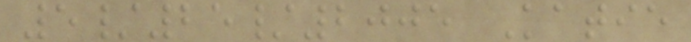5/25/2005 Katie
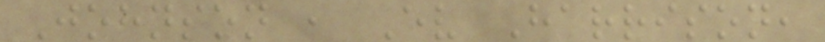Johnson , Ev Harrison,
